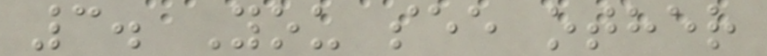3. You see other
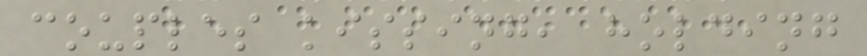couples kissing, holding
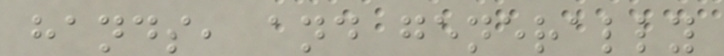hands, and generally
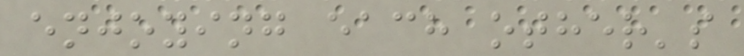enjoying each other's
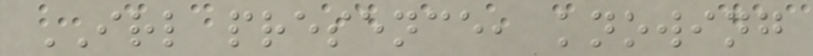IRL presence, knowing
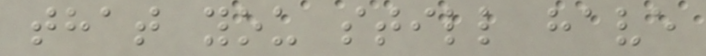that you still have
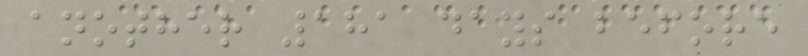another 181 days before
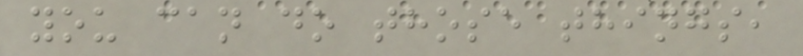you can do those things,
